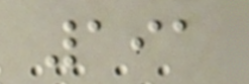191
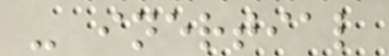- inertial
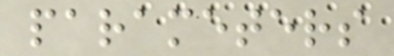parameters
